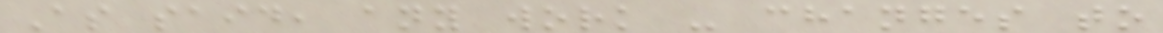As said, any work - changes to
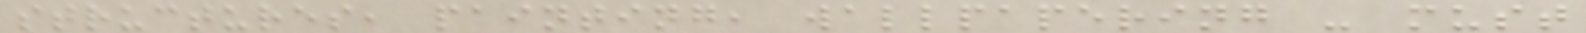structures, painting, wallpapering - must
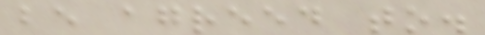be agreed to.
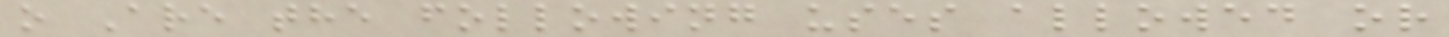o Are the following uses allowed or
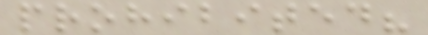prohibited?
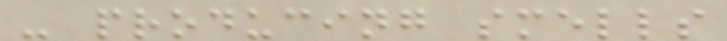- producing smells
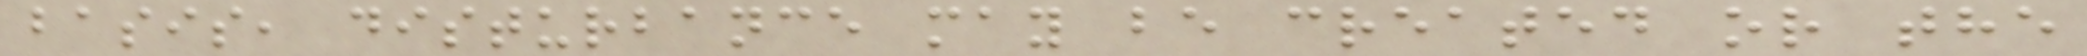basis, disturbance may be created or the
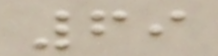69
